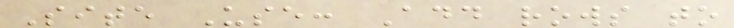Site Use: Add rows to
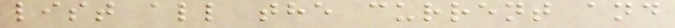list all the current and
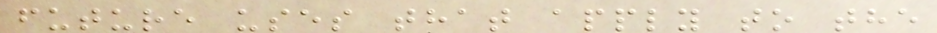future uses that apply to the
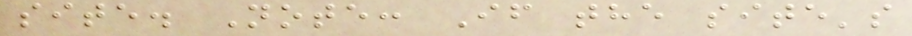site. Note: If the site's
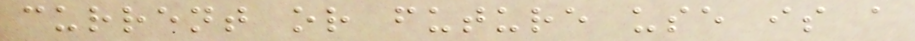current or future use is a
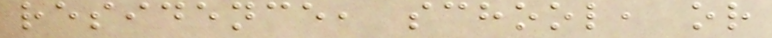residence, school, or
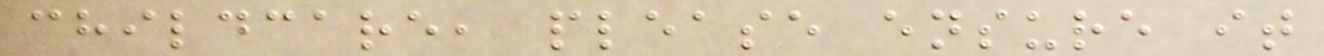childcare, please ensure it
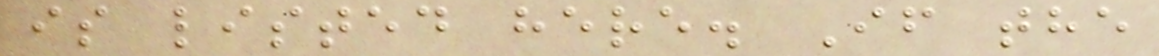is listed here. If the
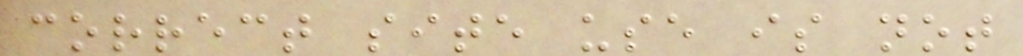correct site use is not
